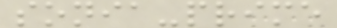sonia-prime
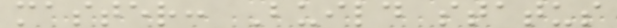master: Build status
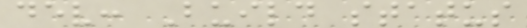dev: Build status
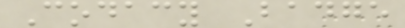Codacy Badge
